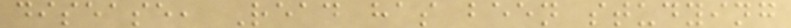disease, Read has been studying
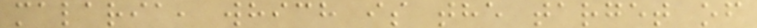malaria, which is the target of
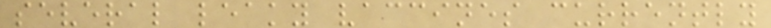several leaky vaccines currently
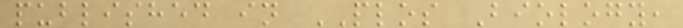published in PLOS Biology,
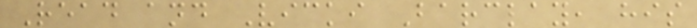Read and Vicki Barclay, his
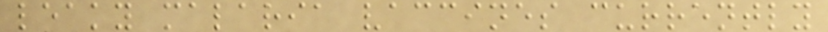leaky malaria vaccines currently
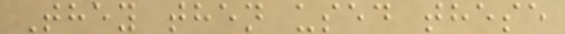They then used these
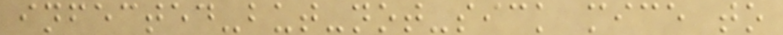infected-but-not-sick mice to
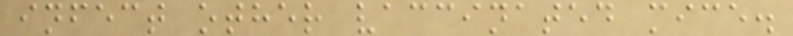infect other vaccinated mice.
